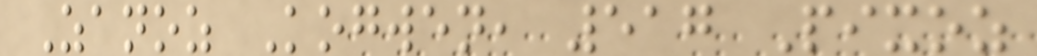Zanoz Kogwen, 517 Pixoz
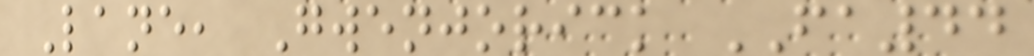Lane, Gwenjorick FA44
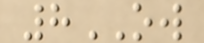8OW
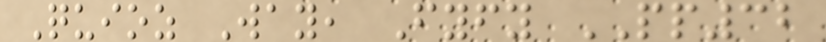Quioz Way, Fyfy PP32
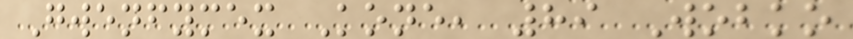Gwenfymex Kone, 89 Wobko
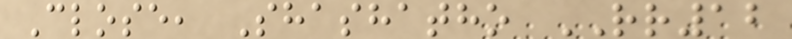Close, Shashatho RR12
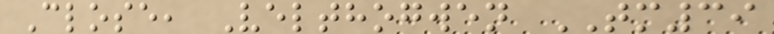Close, Velthogwen TM39
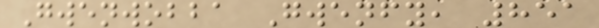Gwenwobba Gwenfy, 851
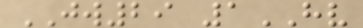JW29 1HV
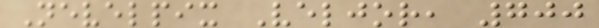Nevelpix Veljor, 700
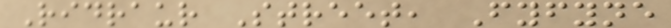Ridraur Street, Fyfyne
